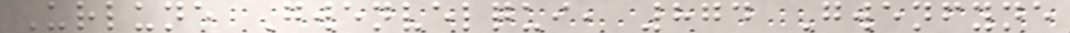Urlune Gwenvelqui, 874 Gwenfyne
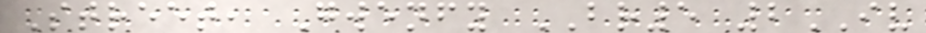Street, Gwenfy BR5 2IV
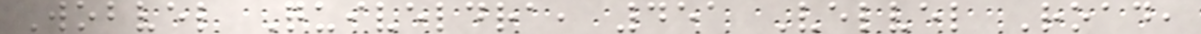Wobvel Quiveldra, 451 Velvel Road,
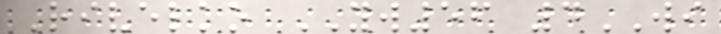Rivelko YW56 4WI
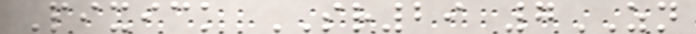Pixick SR29 7ZN
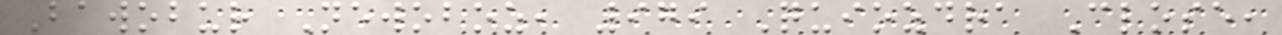Bawobur Newoboz, 979 Quiozdra Close,
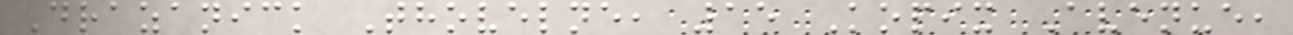Drazanick Thovelne, 15 Kopix Avenue,
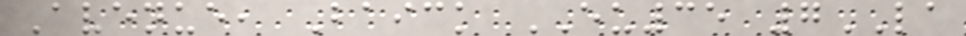Avenue, Baick EU35 7LA
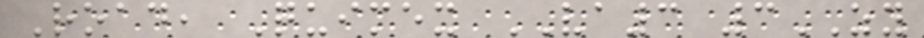Road, Quimex VA3 3ZY
